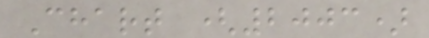Chart (2003)
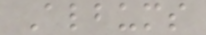Albums
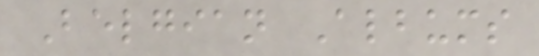Belgian Albums
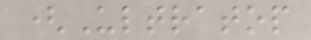(Ultratop
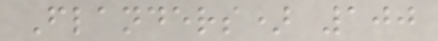Flanders) 100
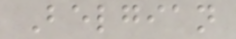Belgian
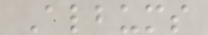Albums
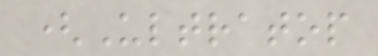(Ultratop
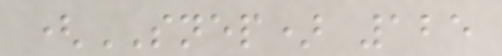(SNEP) 125
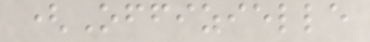(Offizielle
